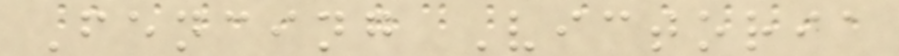Fencing Victoria
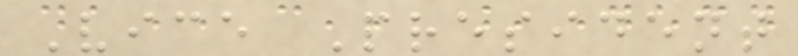Vice President
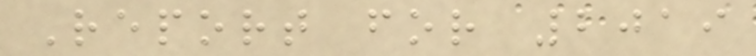Report for 2019
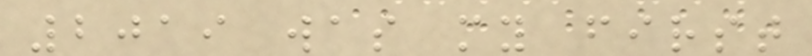2019 was my first
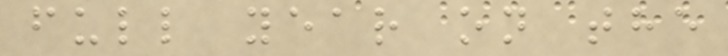full year on the
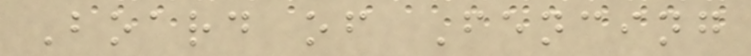Board of Fencing
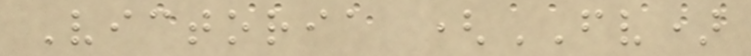Victoria (FV)
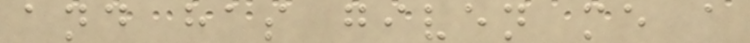and has given me a
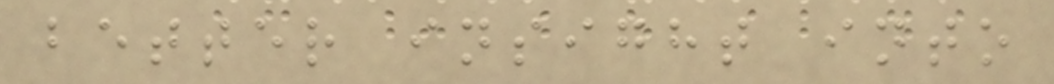better insight into
